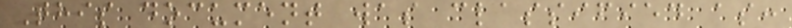This document was classified as:
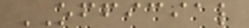OFFICIAL
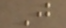J
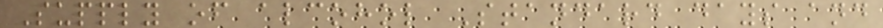Supply of alcohol Standard days and
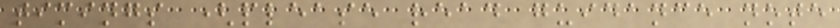timings (please read guidance note
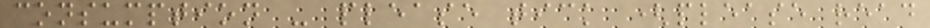consumption - please tick (please read
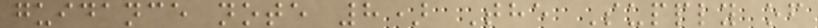guidance note 8) The Supply of
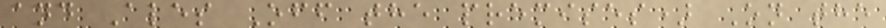and Ales Off the premises) On the
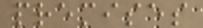premises
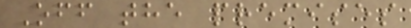Off the premises
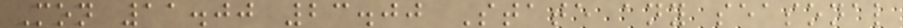Mon 11.00 23.00 State any seasonal
